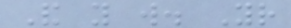And you will. Your
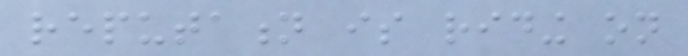reputation is riding on
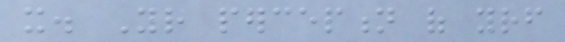it. Your perception of yourself
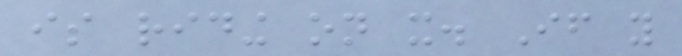is riding on it. If you
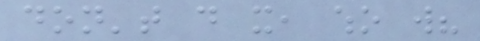don't do it, who will?
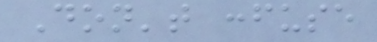Don't confuse
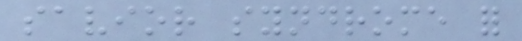savior syndrome for
